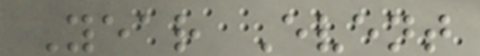Year Event
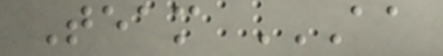Team AA
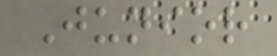Junior
